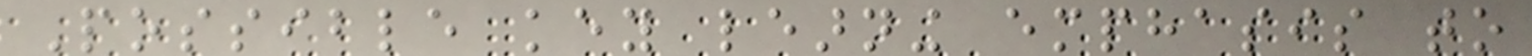Possible key learning emphasis to
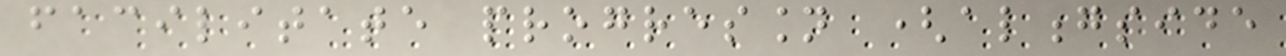facilitate progression (alongside
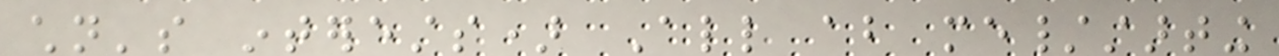children's interests) All about me/starting
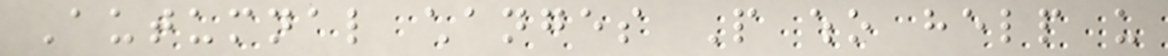Autumnal changes People who help us
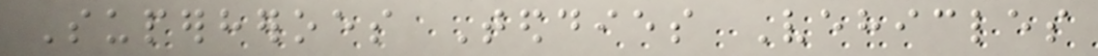Superheroes Teddies Vehicles
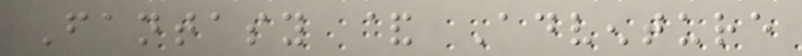Fantasy & Adventure
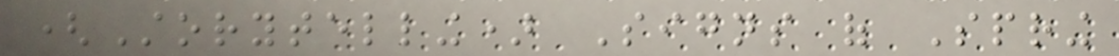(Storytelling) Signs of Spring
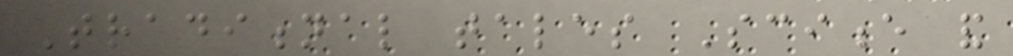Traditional tales Science and
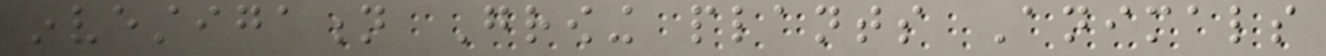investigation Growing plants Animals
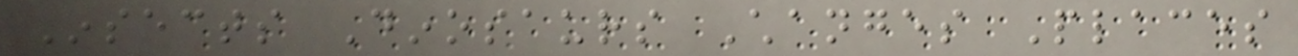Insects Dinosaurs Changes Places
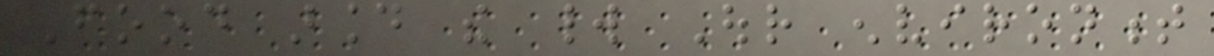Food around the world Our environment
